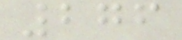276
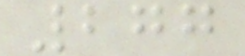277
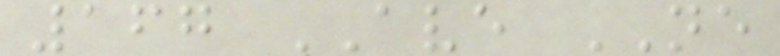167 AVE NE
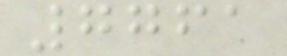7761
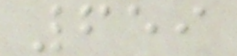659
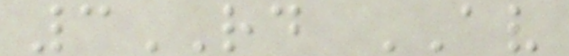3RD AV
